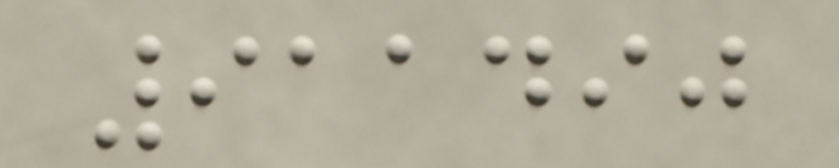911490
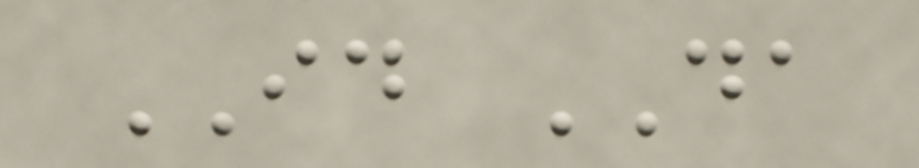ID DA
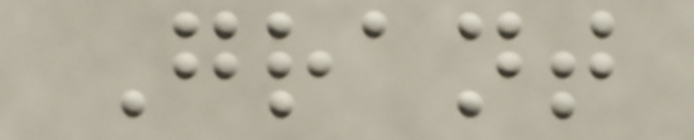Grant
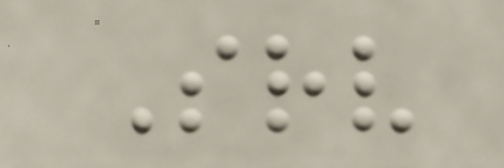Srv
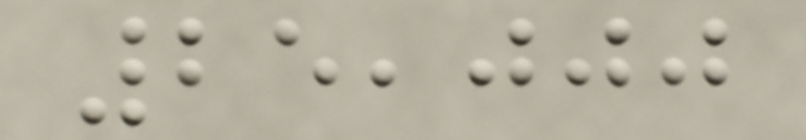25,000
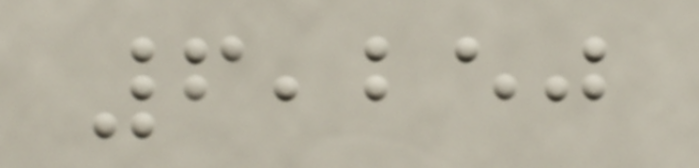6,250
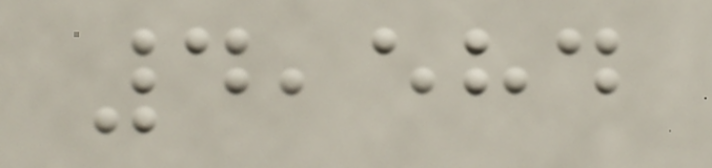4,584
